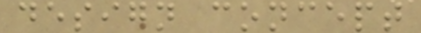design concept
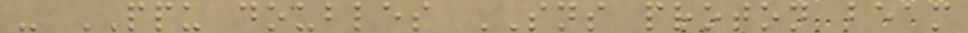- PPU doubles SNS proton beam
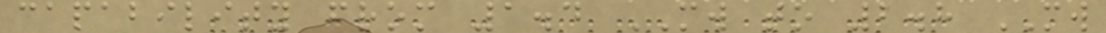capability from 1.4 MW to 2.8 MW
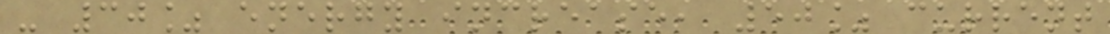- 30% energy increase, 50% current
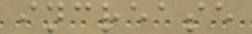increase
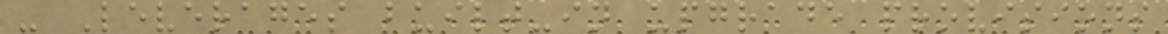- Leverages built-in upgrade provisions
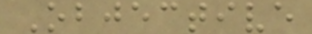Objective
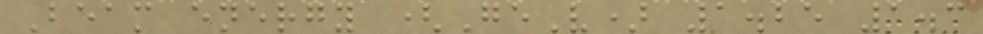Beam energy (GeV) 1.25 1.3
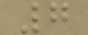7
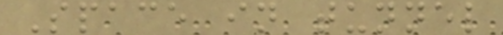Space in tunnel
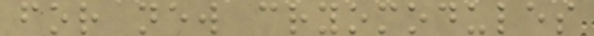for new cryomodules
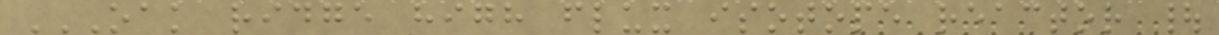OAK RIDGE HIGH FLUX ISOTOPE REACTOR |
